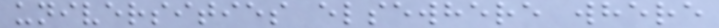universities elsewhere where
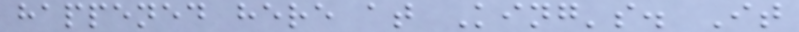happened here at King's. It
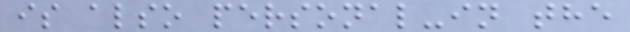is also personal-in the
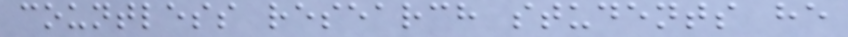countless research students he
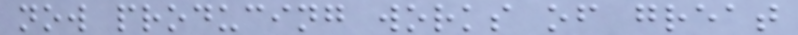now producing works of great
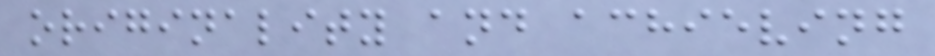originality and achieving
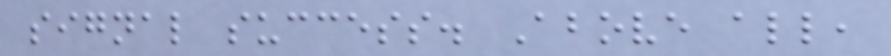signal success. Above all,
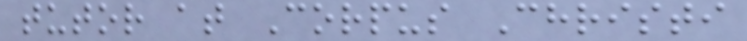tutor at Corpus Christi
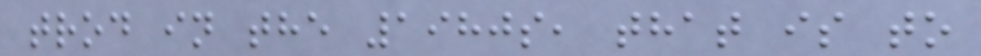trod in the 1980s, that is to
